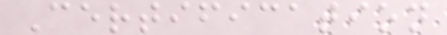Certification
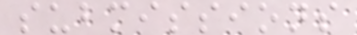submissions
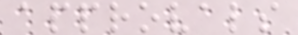approvals
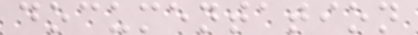documentation
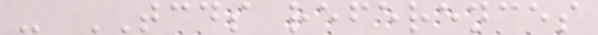- TCDS references
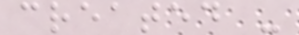created -
